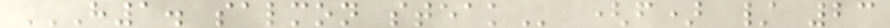H1. SALMON STEAK (f) / 23
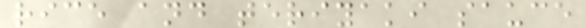rice and teriyaki sauce
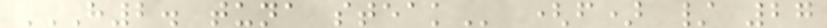H2. TUNA STEAK (f) / 27
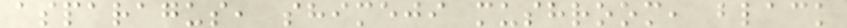asparagus, shimeji mushroom, black
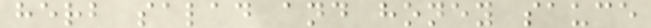herb salad and honey sauce
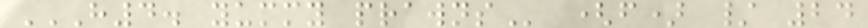H4. YUMMY PRAWNS (f) / 24
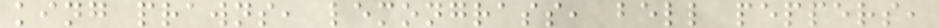king prawns, lemongrass, bell peppers,
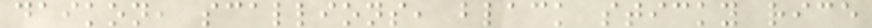daikon, scallions, black sticky rice
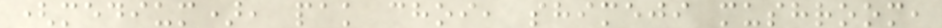(medium), pak choi, shimeji mushroom,
